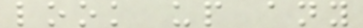look up any
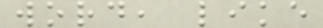word, like
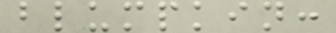blumpkin:
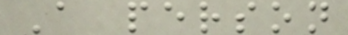A person
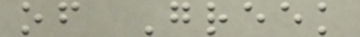of Greek
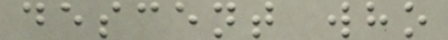descent who
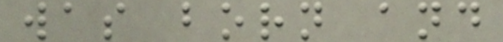was born and
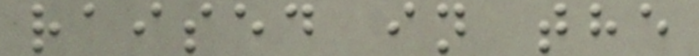raised in the
